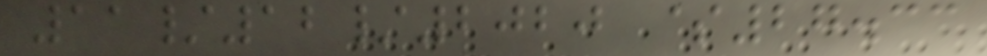11/12/2020 $27.33
